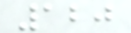120
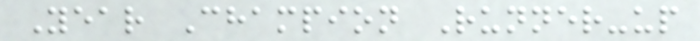Year Champion Runner-up
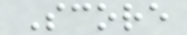Score
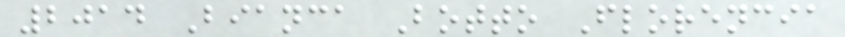2014 Bianca Botto Florencia
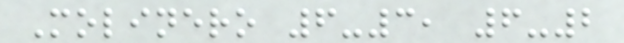Molinero 6-3, 6-2
